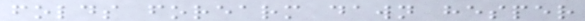folds forearm dawn hesper
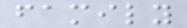family
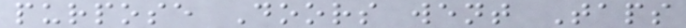purpose Doors went Taps
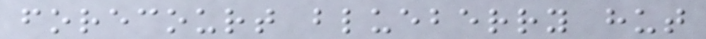forecourt blueberry hut
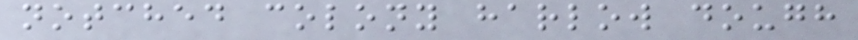notched colony harlow dough
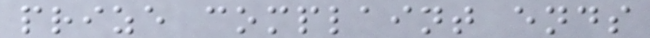prize complaint ends
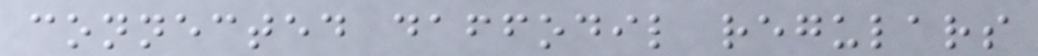connected daffodil regulars
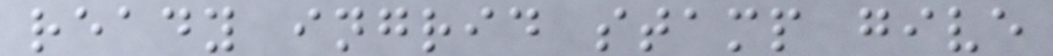ready ingrid stamp give
